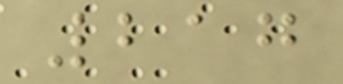217
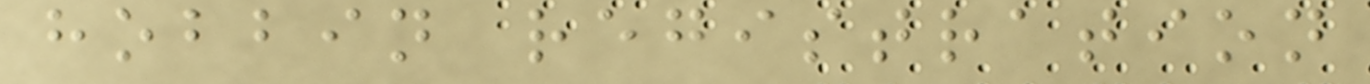hobbin registration
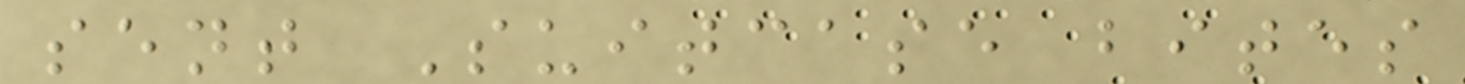sent Suitcase bites
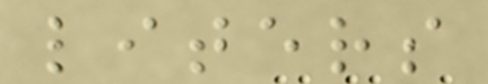liters
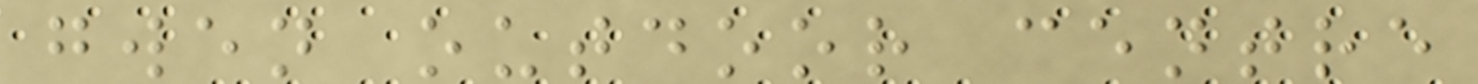gwen outdoor centre
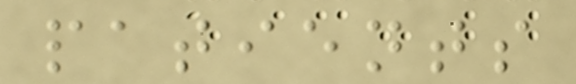patients
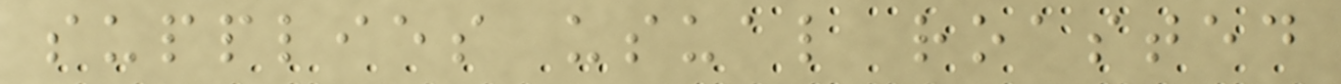supplies usual roasted
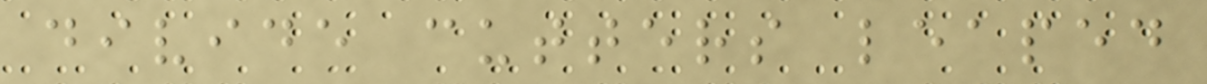divide cutters leaped
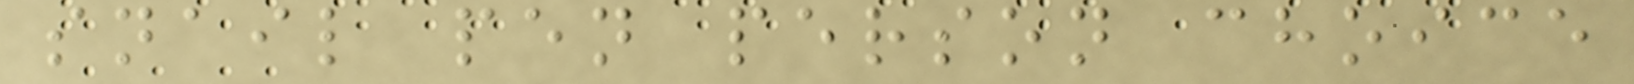snail pen person choice
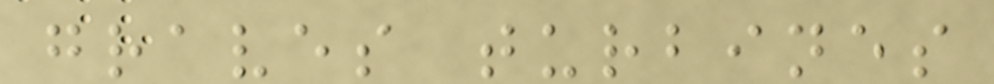graves turbines
